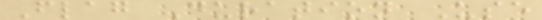Flag Duration Use
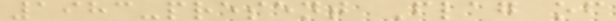1983-present Flag of
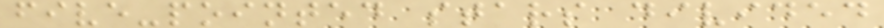five-pointed stars divided
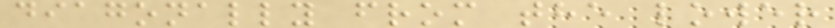diagonally from the lower
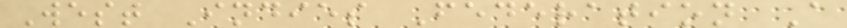West Indies Federation A
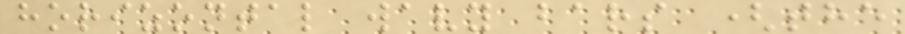horizontal wavy bars (the
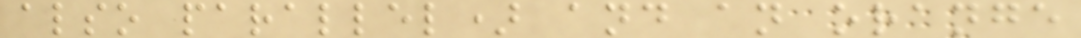also parallel) and an orange
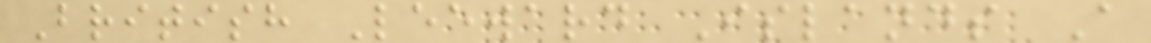British Leeward Islands A
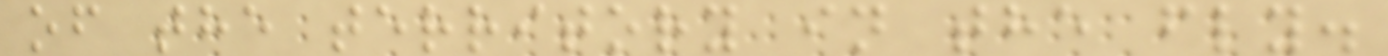of the territory in the fly.
